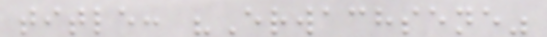title: "Erwachsene"
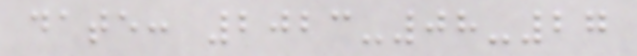date: 2023-08-27
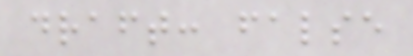draft: false
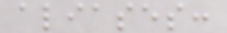aliases:
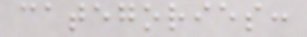categories:
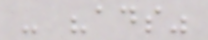- "ads"
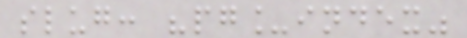slug: "pg_index"
